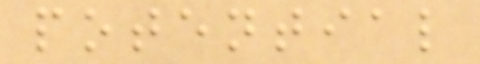potential
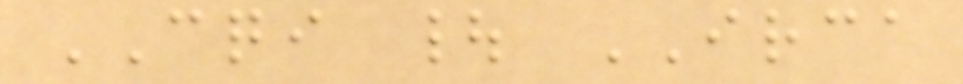CQI | IRCA
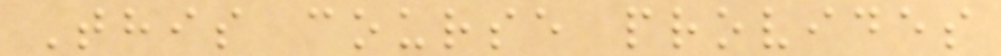This course provides
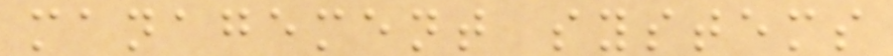management systems
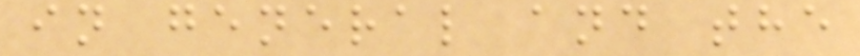in general and the
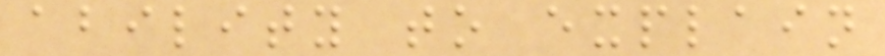ability to explain
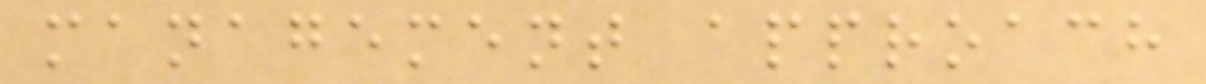management approach
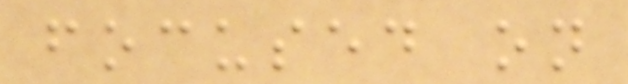focused on
